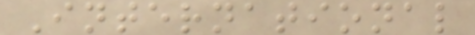International
